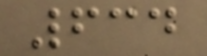634
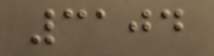3104
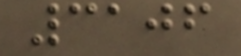3106
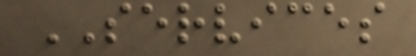SERVICES
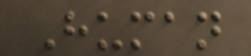Human
